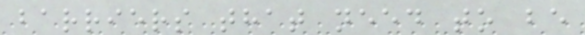barriers that need to be
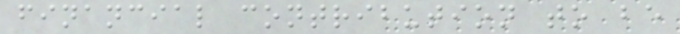financial contribution to be
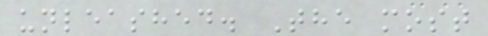unleashed. The most
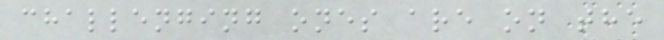challenging ones are on the
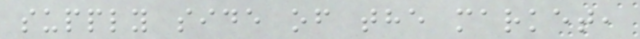supply side of the market,
